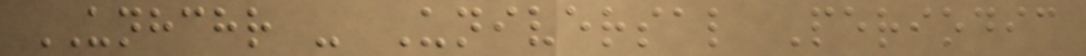UNHCHR - Universal Periodic
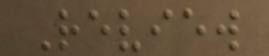Review
